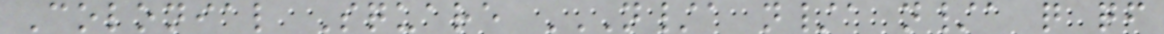Colonial Square N/A N/A N/A Q QF
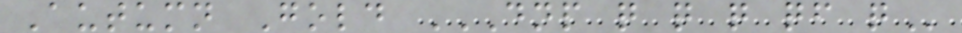Autumn Gold DNP Q Q Q QF Q
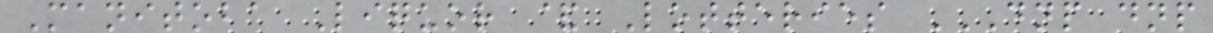Manitoba Liquor & Lotteries DNP DNP
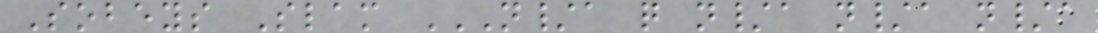Sobeys Slam N/A Q N/A N/A N/A
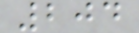204
